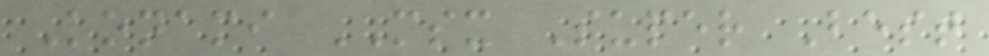Konami MSX Super Best
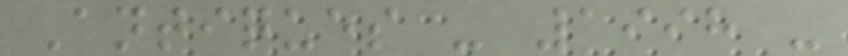Antiques - 1998 -
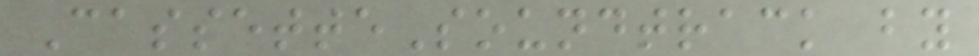CassetteSoundtrack by
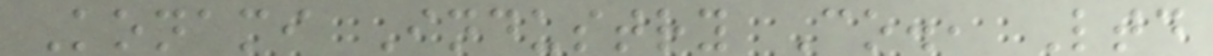Konami Industry Co., Ltd
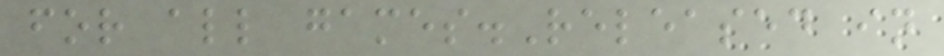for all games.Released in
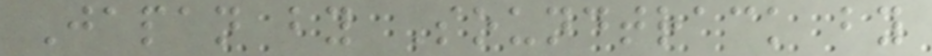Japan by Soundtrack by
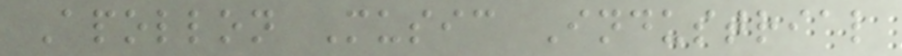Apollon Music Industrial
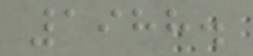1988.
